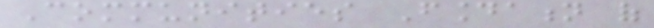Communities Foundation of
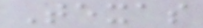Texas
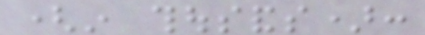(in thousands):
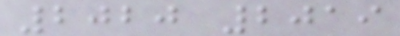2020 2019
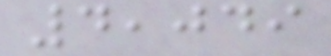4,049
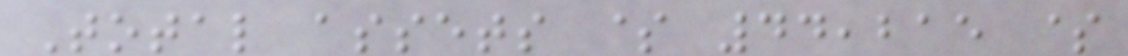Total assets $ 44,215 $
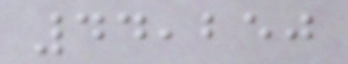44,250
